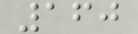160
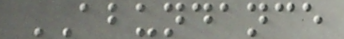ABUNDANCE
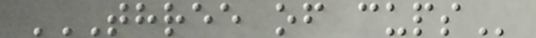THREE OF CUPS
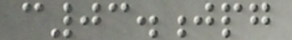c03.jpg
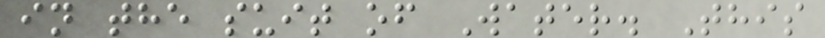in the suit of Water. This
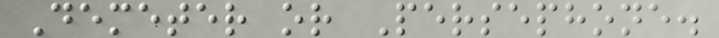Demeter or Persephone.
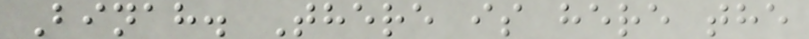Binah. There is here the
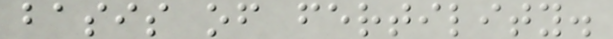basis of fertility.
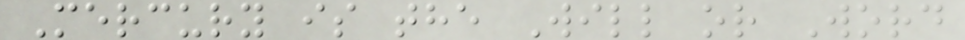Mercury is the Will or Word
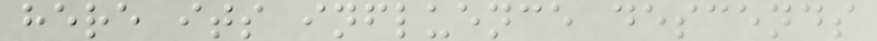here its influence descends
